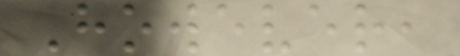However,
